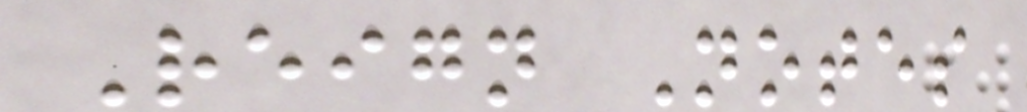Reign Notes
